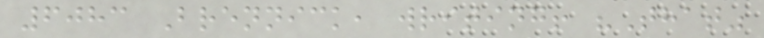6083 Brennick, writing! "That"
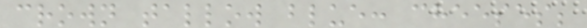crown tallow blue: cheeses;
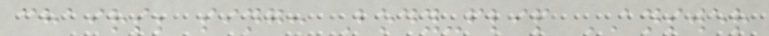chairs; sing: Body-flip ANSWER
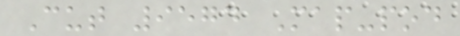Cut 9574 Map-pod
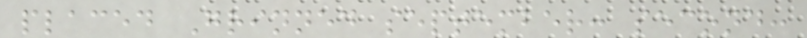placed Grinned september: second:
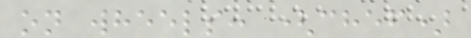on wheels: (chef)
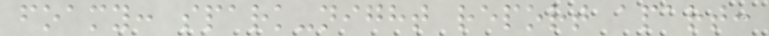foamy: spark-night report apart:
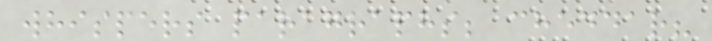whispers paragraphs; cheddar?
